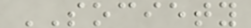SOCIETY
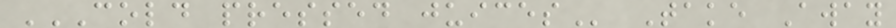COLD PRESSED JUICES Take Away
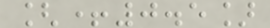[+0.5]
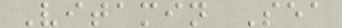Vitamin Sea
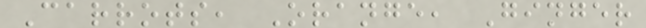Carrots, Orange, Ginger
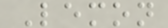Lemon
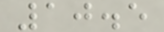10.5
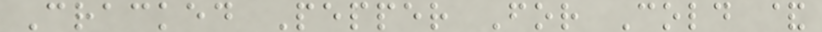Cracked Pepper For Cold &
